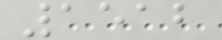1512
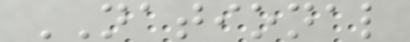NATIONAL
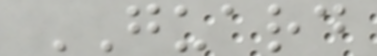GUARD
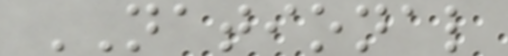NATIONAL
